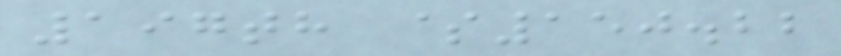197th $150.22
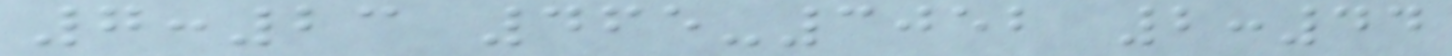7:23 465-3052 2:44
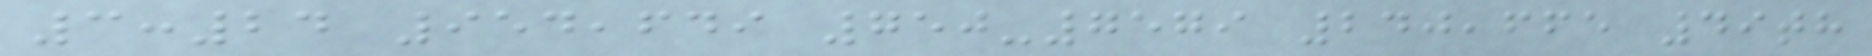3:24 954,649 750-7579 240,665 49th
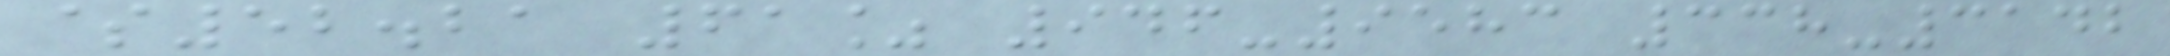$52.21 61% 946-9583 338-3142
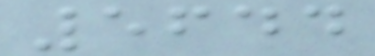5644
